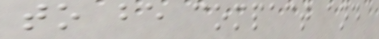to be compact and
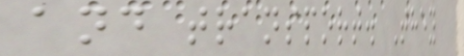and transport. They
